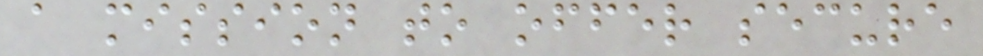a mission to offer secure
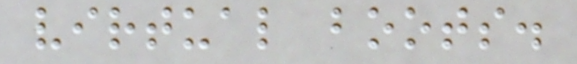virtual boots.
